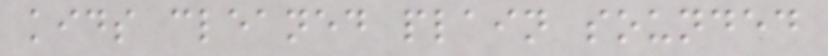kids cleaned plain sounded
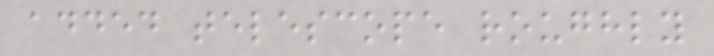added telescope roughly
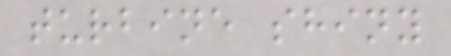turbine shiny
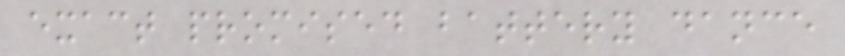exact promised battery dance
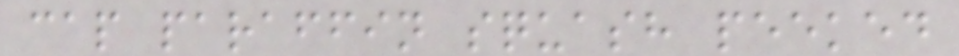cap paraffin squash peeked
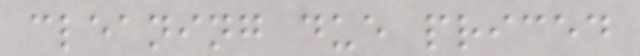cleaning due priced
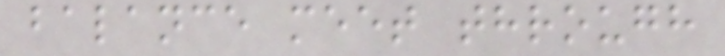balance meet through
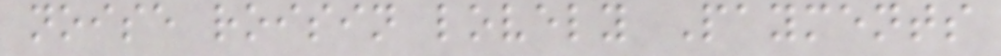noise roisin lovely Payments
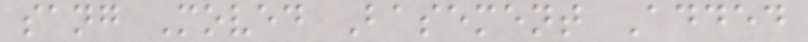sang Moved Basement Added
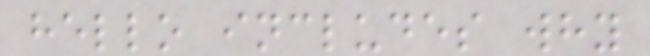hello includes why
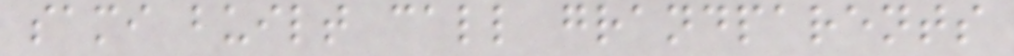sami built call grandparents
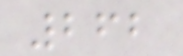262
